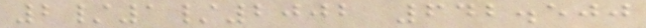2/1/2002 642.500
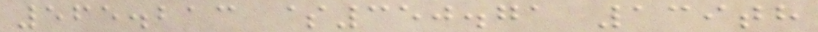565.213 $350.71 139th
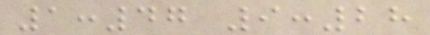1:47 9:28
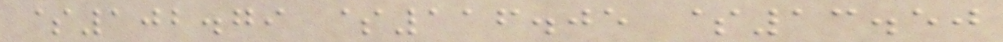$102.79 $116.05 $13.50
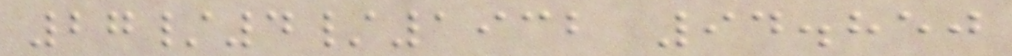27/4/1932 94.850
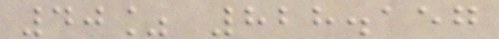40% 828.157
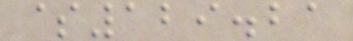$129.21
